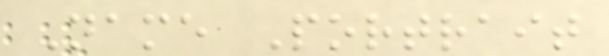Name Portrait
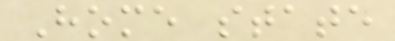Home state
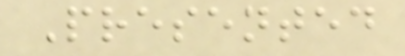Presented
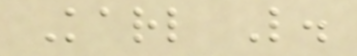Karl L.
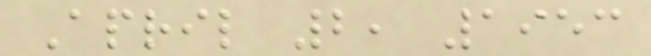April 2, 1953
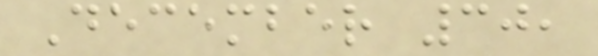December 30,
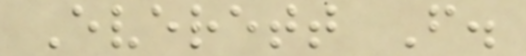Everett F.
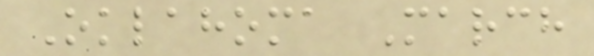Oklahoma March
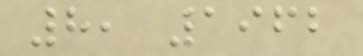8, 1962
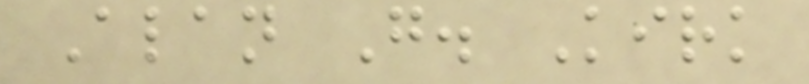Alan G. Kirk
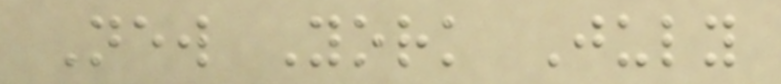New York July
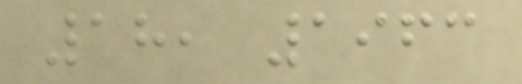18, 1963
